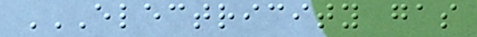ELECTRICITY GAS
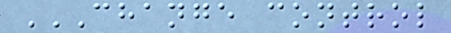CHANGE CONTROL
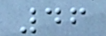46
